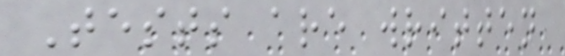Tests are written
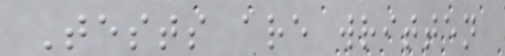Tests are written
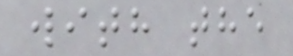with the
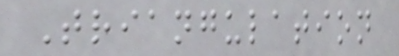Triangulation
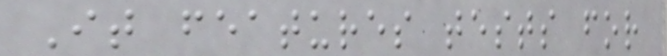It features tests for
